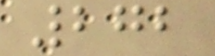272
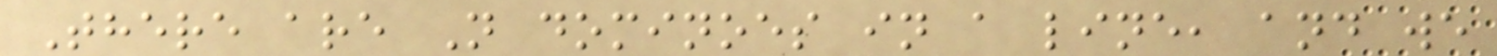There are N dominoes in a line, and we
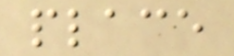place
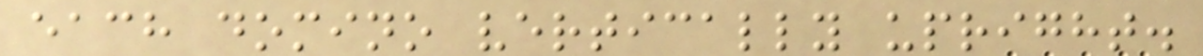each domino vertically upright.
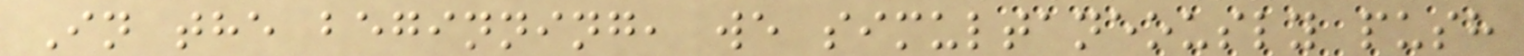In the beginning, we simultaneously push
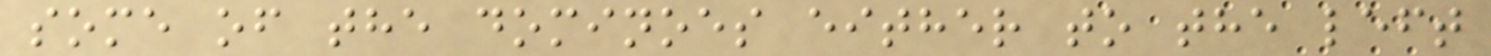some of the dominoes either to the left
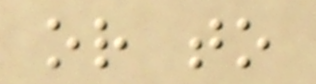or to
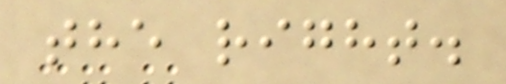the right.
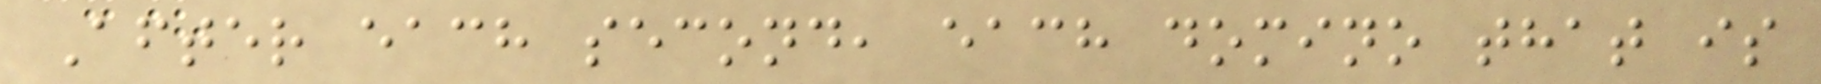After each second, each domino that is
